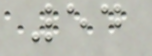54
